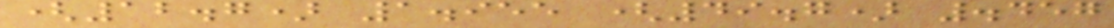(12.7) 1.955 (49.7) .457
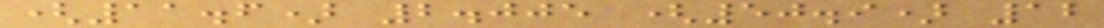(11.6) 2.005 (50.9) 12
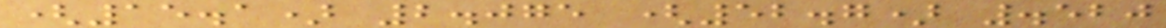(15.1) 2.075 (52.7) .520
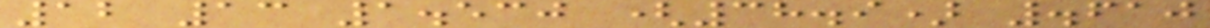12 13 1.530 (38.9) .610
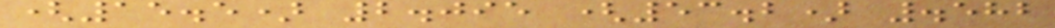(15.5) 2.095 (53.2) .582
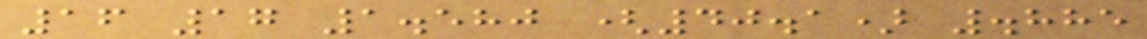16 17 1.580 (40.1) .885
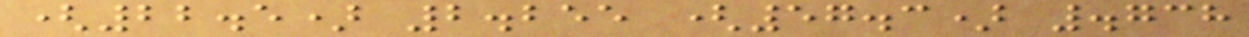(22.5) 2.255 (57.3) .738
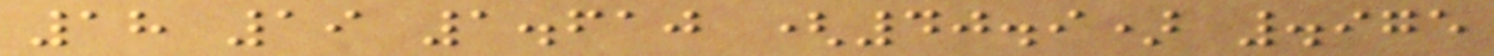18 19 1.610 (40.9) .975
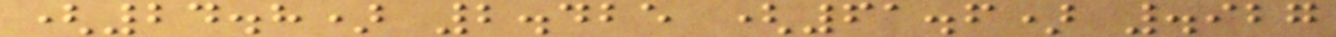(24.8) 2.425 (61.6) .927
